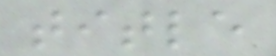title
